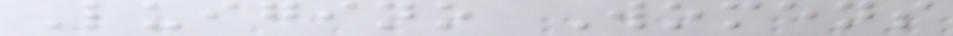Luigino Womens
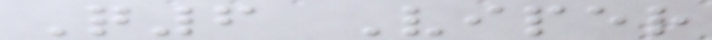Q6 Viper
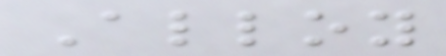Alloy
